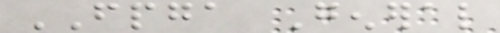FPGA General
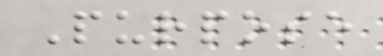Purpose
